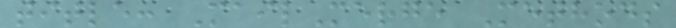title: MailMerge Methods
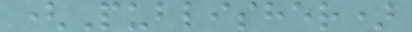(Publisher)
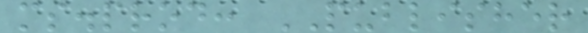ms.prod: PUBLISHER
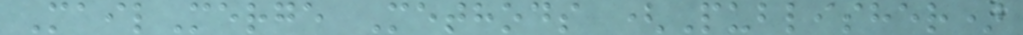MailMerge Methods (Publisher)
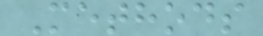Methods
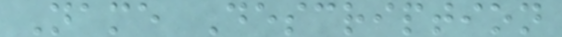Name Description
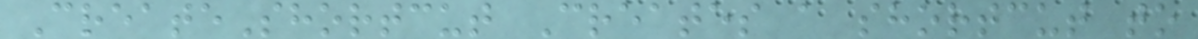CreateShortcut Creates a shortcut to
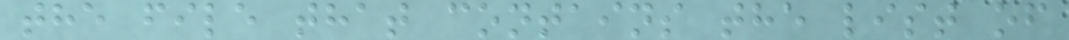the file that contains the list of
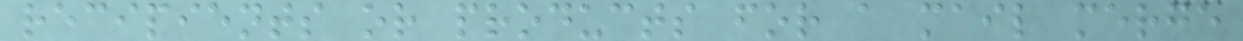recipients or products for a mail merge
